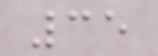35
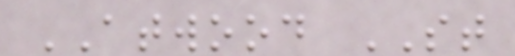ATWOOD ST
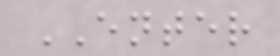ENTER
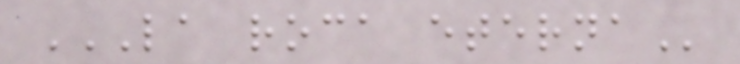LA ROCA ETERNA
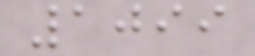1099
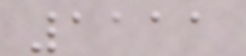1111
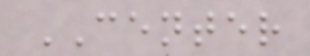CENTER
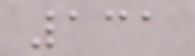131
